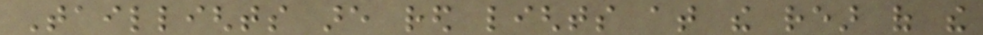Taillights are red lights at the rear of the
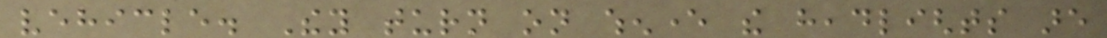vehicle. They turn on whenever the headlights are
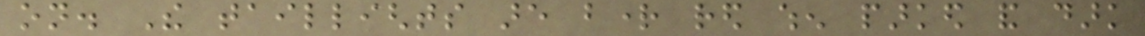on. The taillights are bright red when parked and dark
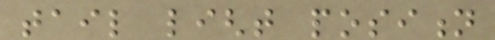tail light position
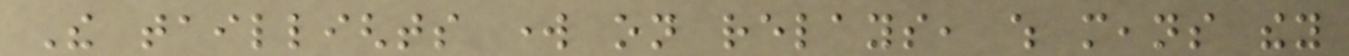The taillights work on relays, which means they
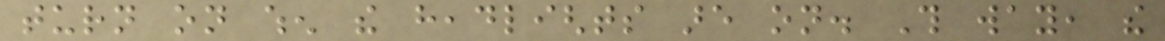turn on when the headlights are on. This way, the
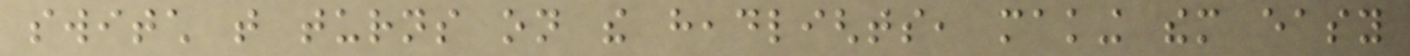switch that turns on the headlights, making them easy
